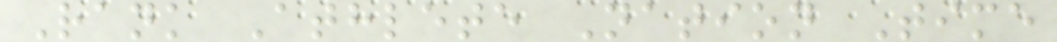Rank Athlete Nation Time
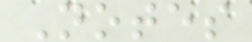Notes
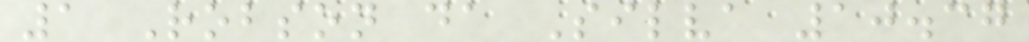1 Robson da Silva 10.37
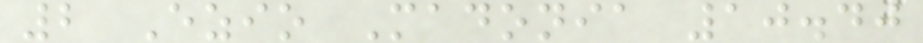2 Ezio Madonia 10.40
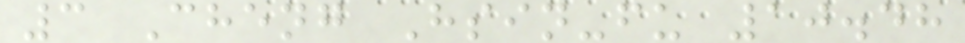3 Cheng Hsin-fu 10.48
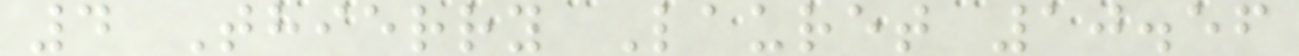4 Thierry Lauret 10.56
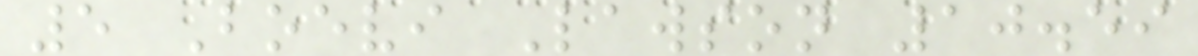5 Boevi Lawson 10.59
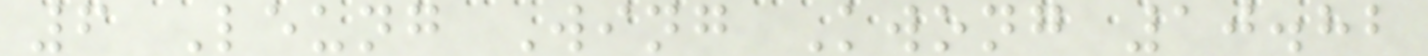6 Leung Wing Kwong 10.82
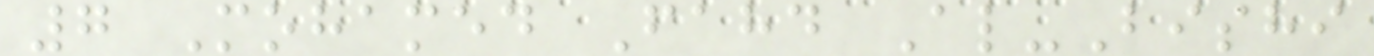7 Mohamed Fahd Al-Bishi
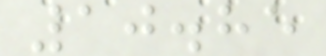10.85
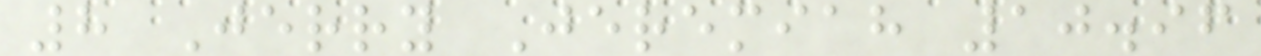8 Jerry Jeremiah 10.96
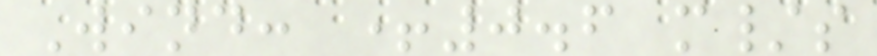Wind: +0.6 m/s
